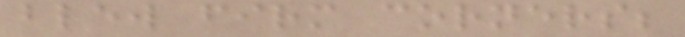blew firm corners;
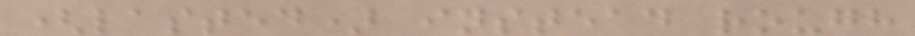(lasted) instead rough
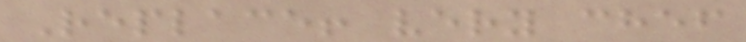Replace! very chef
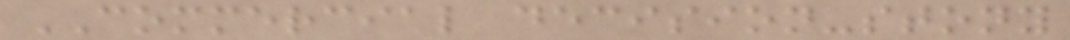COMMERCIAL decision-stony
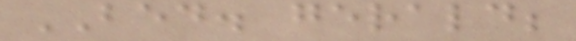BED. gerald;
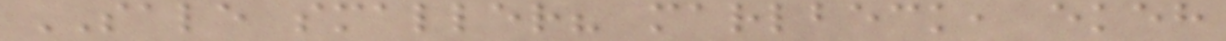SALE smaller? marlbeck, ekeh
